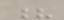?
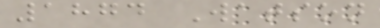1874 Watson
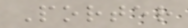Porter
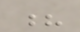?
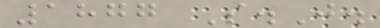1877 S.J.
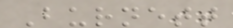Burnett
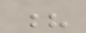?
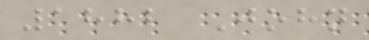1882 John
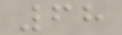68
